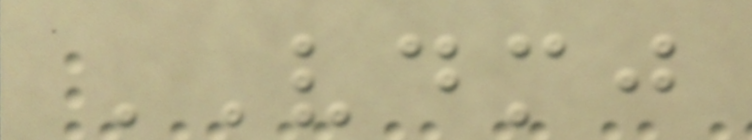VDMJ
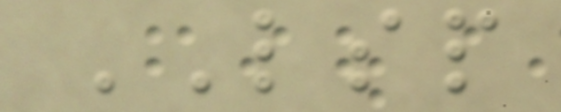LSP
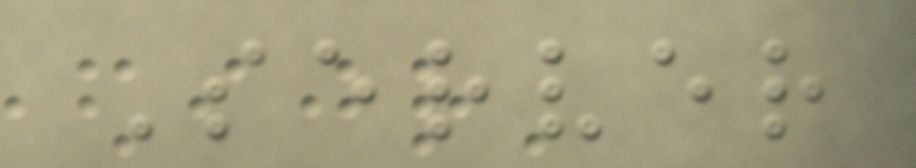Server
